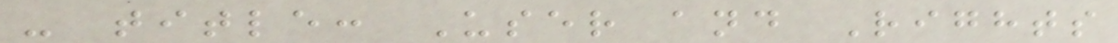- title: User and Rights
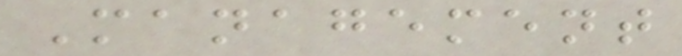Management
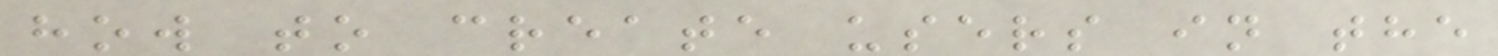how to create users in the
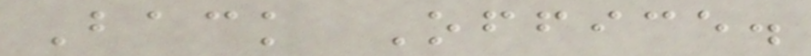Back Office.
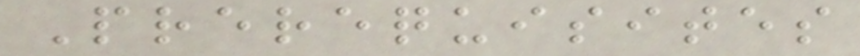Prerequisites
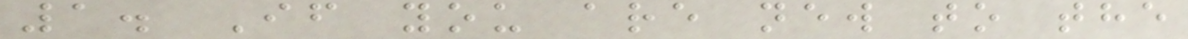1. If you are new to the
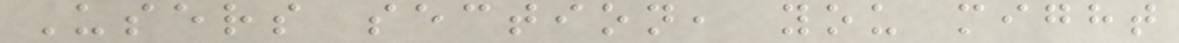Users section, you might
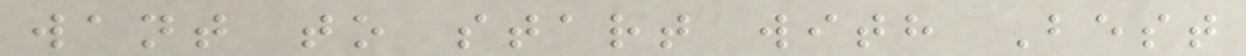want to start with Best
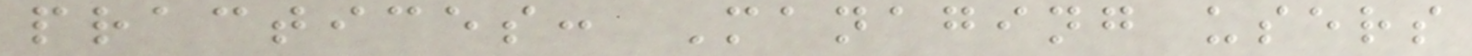practices: Managing users
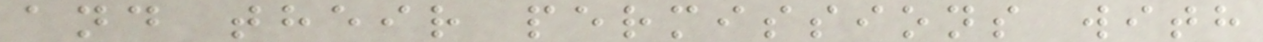and their permissions with
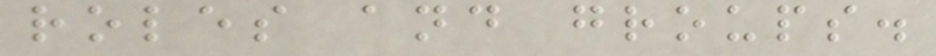roles and groups.
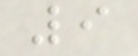9
